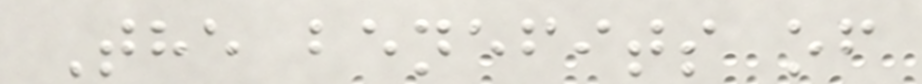The benefits of
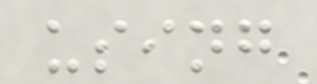using
